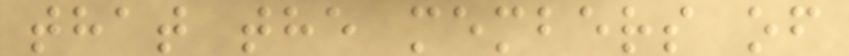that the members of
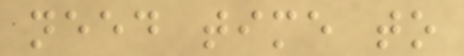need time to
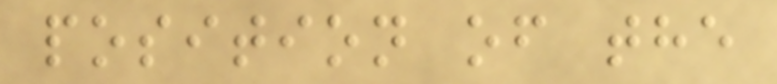position of the
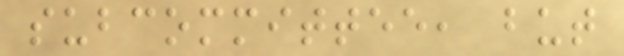subcommittee, but
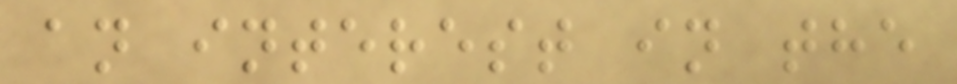an interest in the
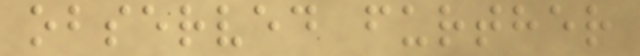observed further
